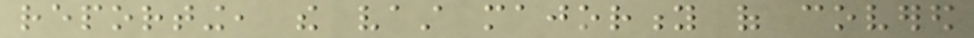reporting, the vast majority of covered
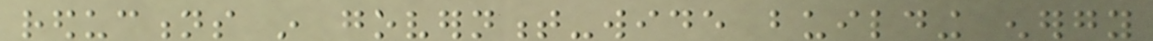reductions in government-wide building energy
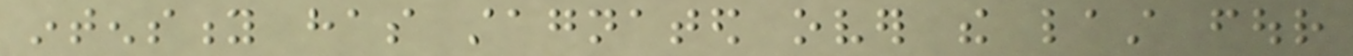intensity has stagnated over the last four
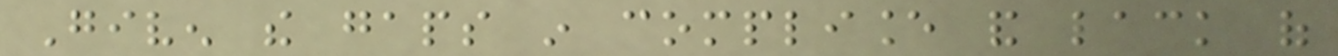Given the gaps in compliance and lack of
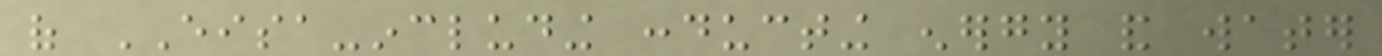of EISA-including conducting energy and water
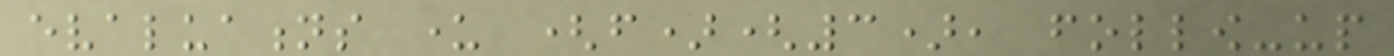evaluations under (f)(3), follow-up
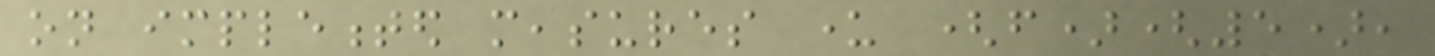on implemented measures under (f)(5),
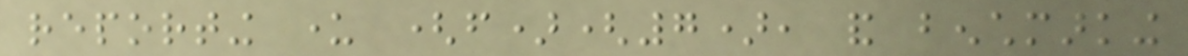reporting under (f)(7), and benchmarking
